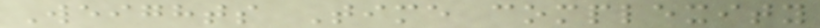Weights Time complexity
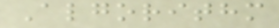Algorithm
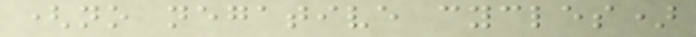(no negative cycles)
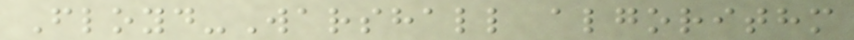Floyd-Warshall algorithm
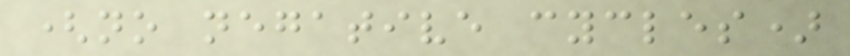(no negative cycles)
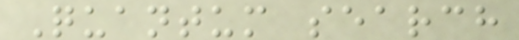Quantum search
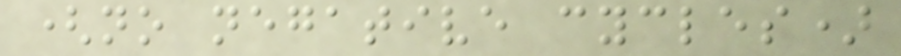(no negative cycles)
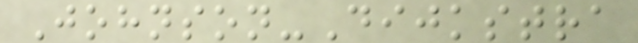Johnson-Dijkstra
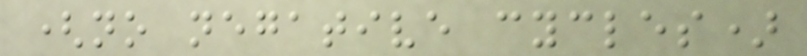(no negative cycles)
